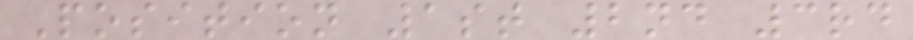Position 1st 2nd 3rd
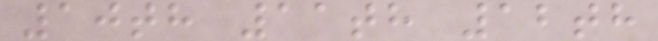10th 11th 12th
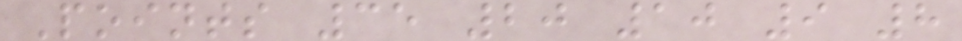Points 35 20 10 9 8
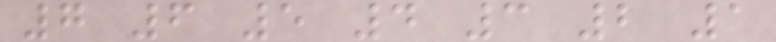7 6 5 4 3 2 1
